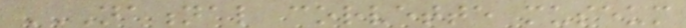NATIONAL CORVETTE MUSEUM
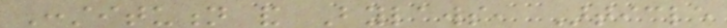Constitution and Bylaws, Article
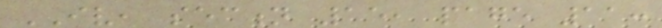IV, section 15, page 11:
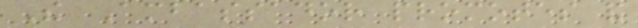The Ambassador promotes and
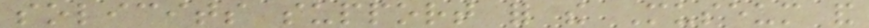solicits support for the Museum and
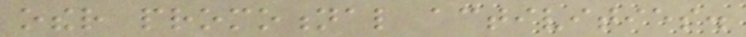other promotional activities.
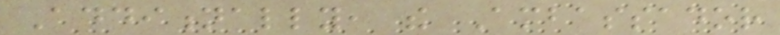Additionally, the Ambassador
